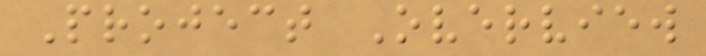Project Overview
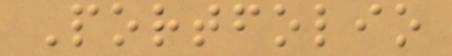Portfolio
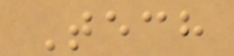Tech
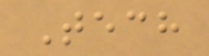Tech
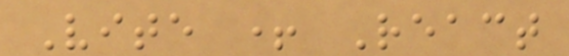Vite + React
